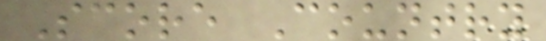Score Country
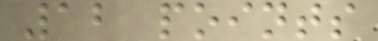12 points
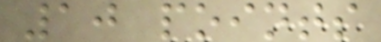10 points
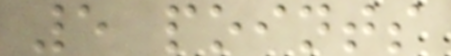5 points
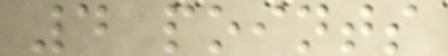4 points
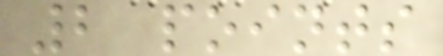2 points
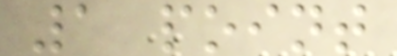1 point
